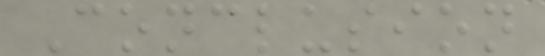Conclusion
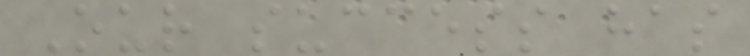Our success has
